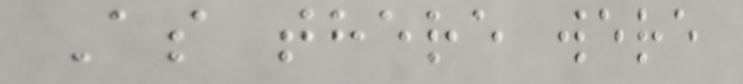As there were
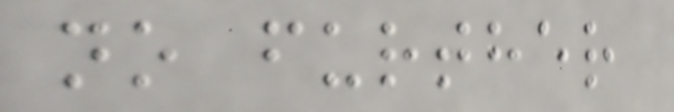no further
